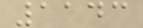1143
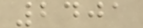2401
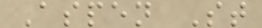Aspen St
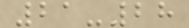21-28
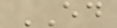ED
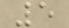5
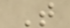T
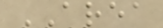AREA
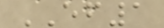EF1
